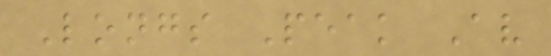Longs Peak Av
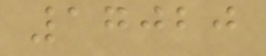17020
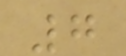7
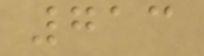713
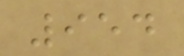954
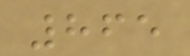865
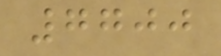7700
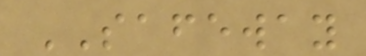SAFEWAY
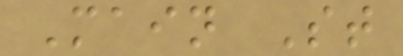Main St
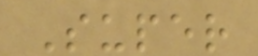Super
